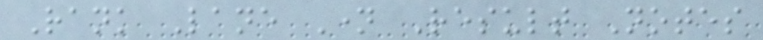Rank Lane Name Result Notes
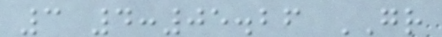3 4:05.26 GR
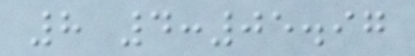8 4:05.97
